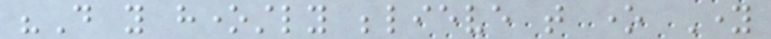"Do you honestly believe that one Young
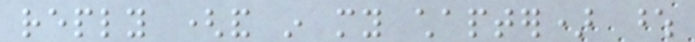reply (and in my chapter) whose
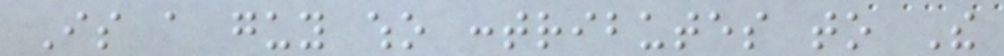Is a guy who contributes to The
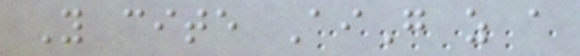You cite AiG as a
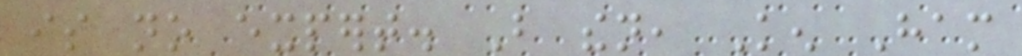is no expert. But then, Ken Ham
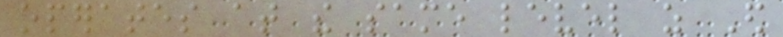operates at the same level as Ed
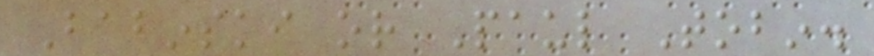Babinski or Paul Tobin.
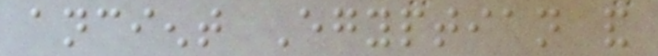ancient Egyptian and
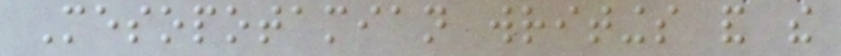Mesopotamian writings and the
